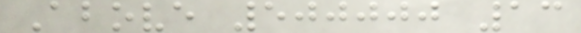Above 500000 13
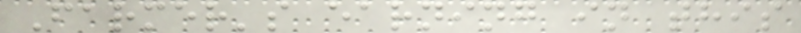Farmer's earning in this
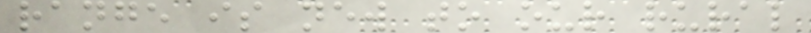range is new to our rural
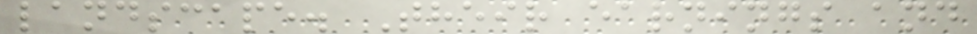landscape. Their earnings and
